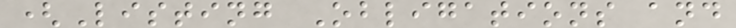(Listing Obligations and
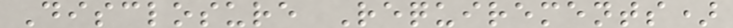Disclosure Requirements)
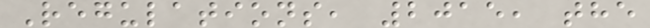Regulations, 2015, the
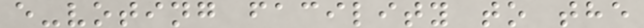e-voting facility to the
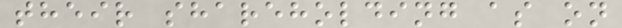their shareholding as on
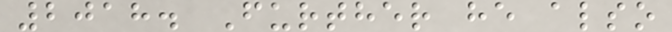2018. Further he also
